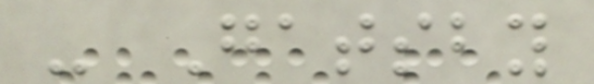- Gatsby
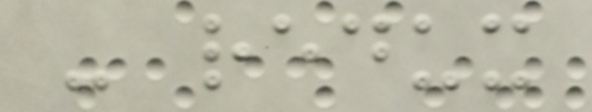- redux
